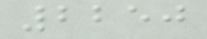2250
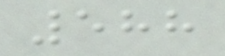588
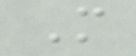M
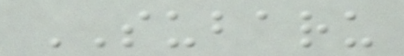SUBARU
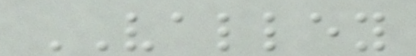VALLEY
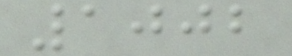1002
